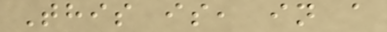This is, in a
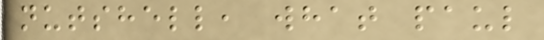nutshell, what paul
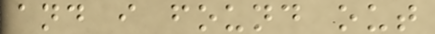and i found out
